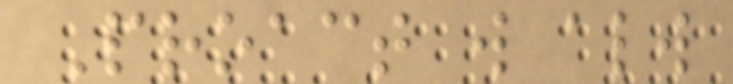Proact will always
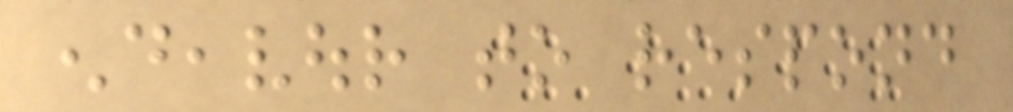endeavour to respond
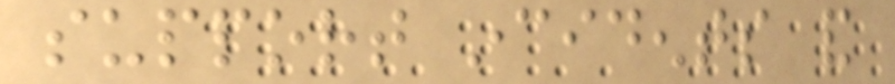support incidents and
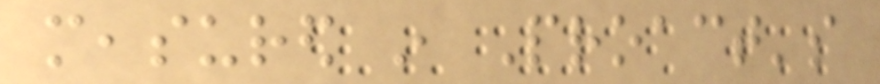measured in Proact's
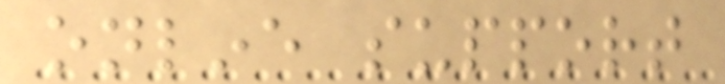online support
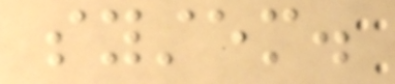system.
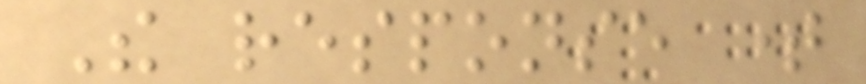The response time
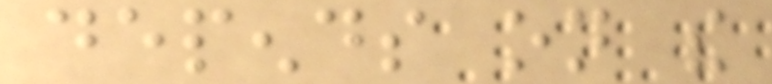depends on the
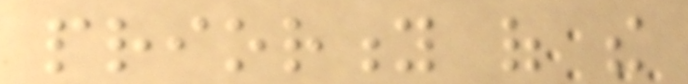priority of the
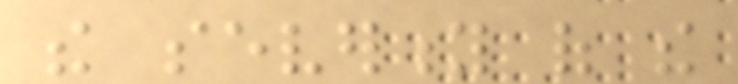the severity of the
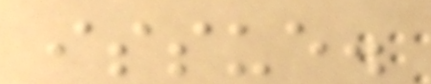issue.
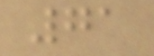71
